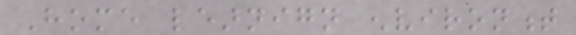Home learnign environment
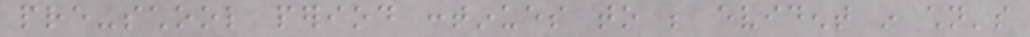pre-school period continues to be evident in children's
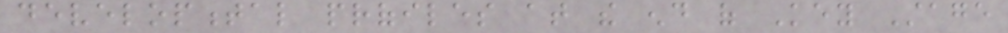developmental profiles at the end of Key Stage
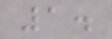1.
